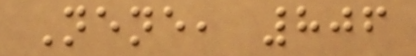Nene, 806
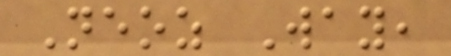Neoz Way,
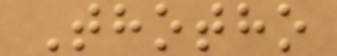Thotho
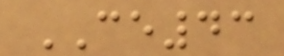CE43
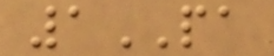1PA
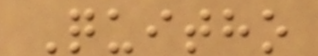Quitho
